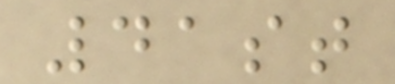41st
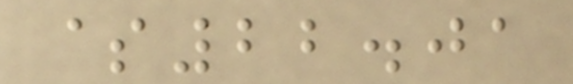$22.01
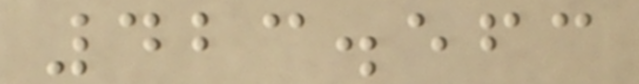423.563
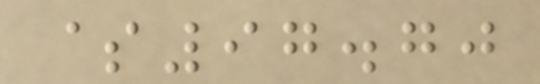$97.70
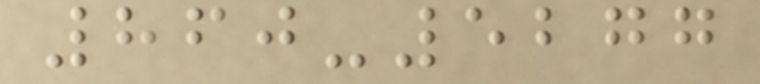860-5277
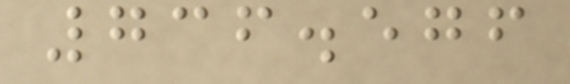736.576
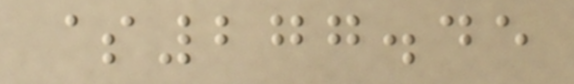$277.45
